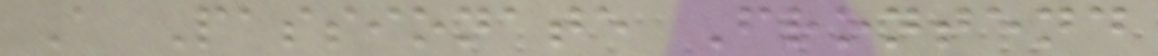A Passionate Frontend
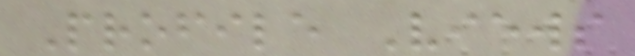Profile Views
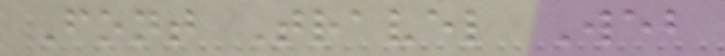Font Travel Web
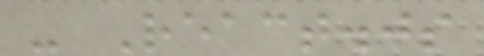- React.js
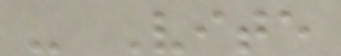- Vite
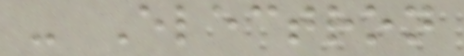- Electron
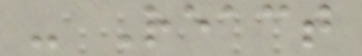- React
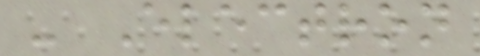- Electron
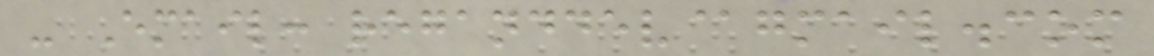- Email: reganddev@gmail.com
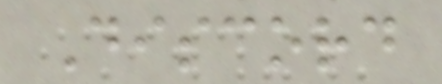Discord
